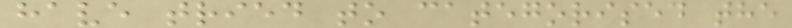have tried to categorised the
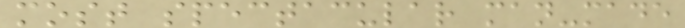most spectacular man-made
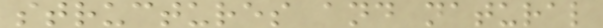structures and natural
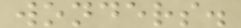wonders.
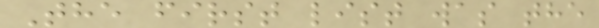The first list was the
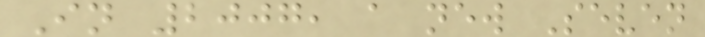In 2007, a new Seven
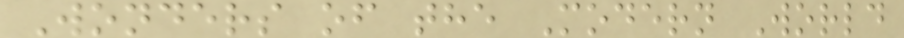Wonders of the Modern World
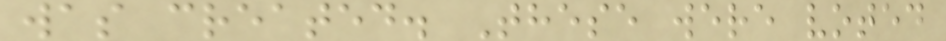was created. These were voted
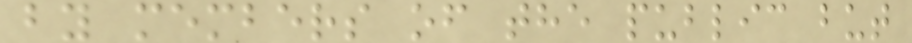by members of the public but
